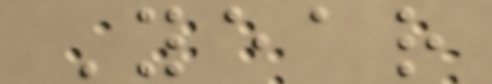Year
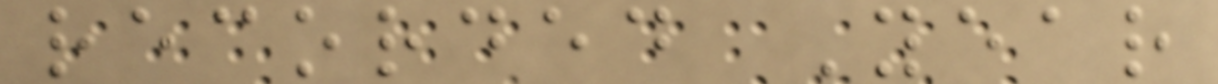recorded Year
